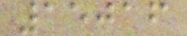15016
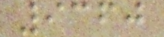9360
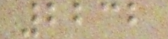2232
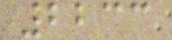2233
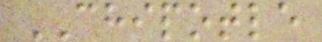CHIPOTLE
